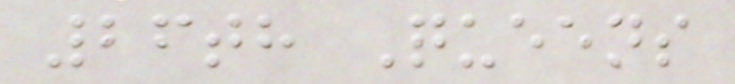26th Queens
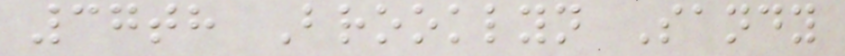37th Brooklyn Sandy
